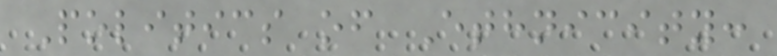Politics of Ethnicity:
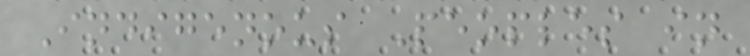Indigenous Peoples in
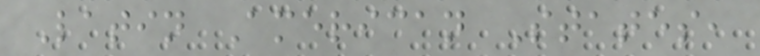Latin American States,
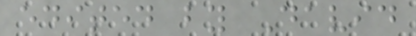edited by David
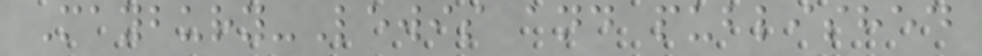Maybury-Lewis and published
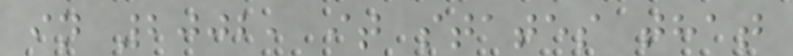in 2002, it states that
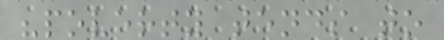"poverty tends to
